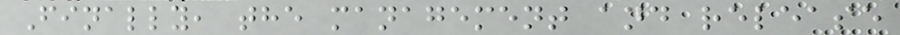Finally, the management and release
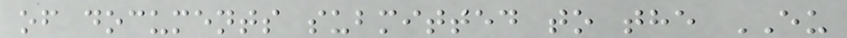of documents submitted to the EU
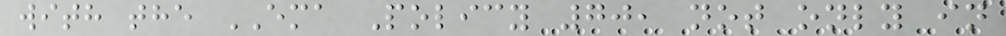with the EMA Policy 70, not only in
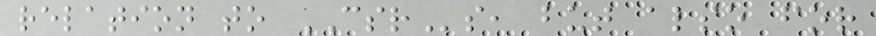relation to CSRs, but also for
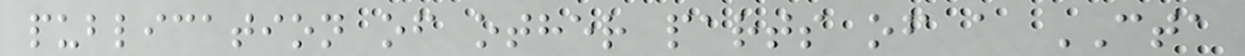publication of other parts of a CTA
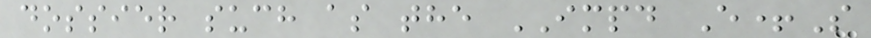dossier such as the IMPD E+S
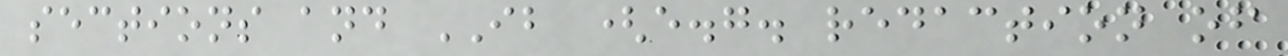sections and IB (e.g. redaction of
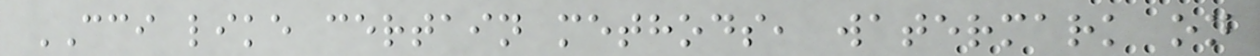CCI like certain methods, watermark on
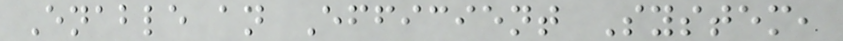Enable an Efficient System,
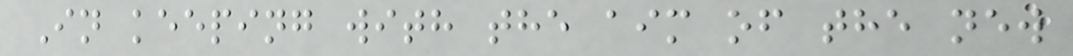In keeping with the aim of the new
